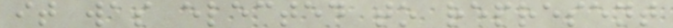it was elected to represent
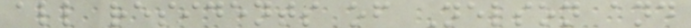all residents of Nelson and
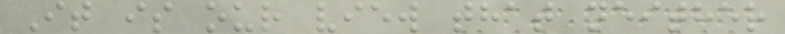It is our view that neither
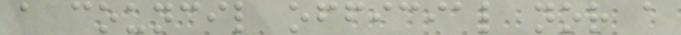a council official nor a
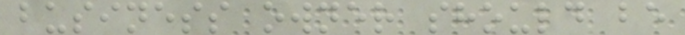business owner should be
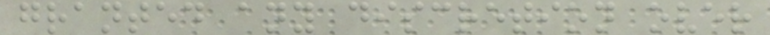granted any discretion over
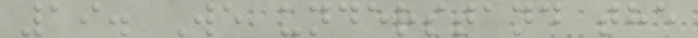19. We understand the
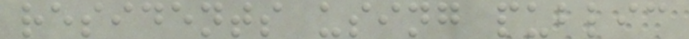residents using public
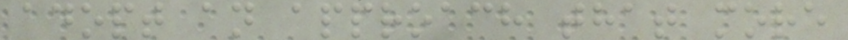adopt an approach that more
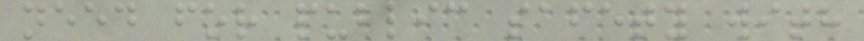need for public safety with
